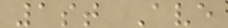1st Ave
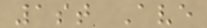1st Ave
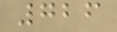726
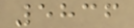5836
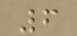6
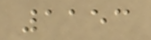1153
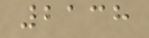2138
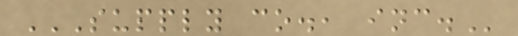SUPPLY CO., INC.
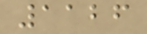1126
